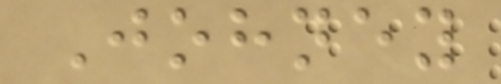Johney
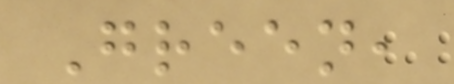Green,
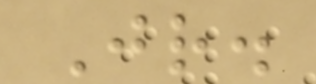Jr.
